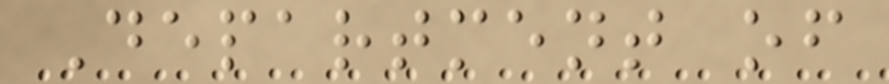Department of
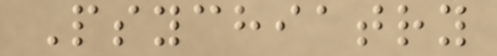Psychiatry
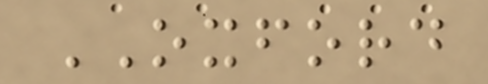OXFORD
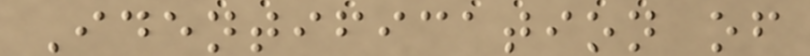Identification of
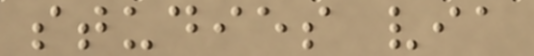studies via
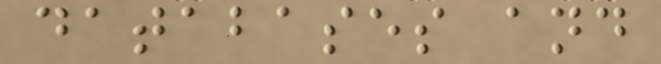databases and
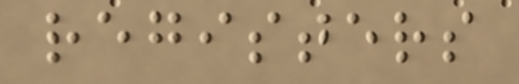registers
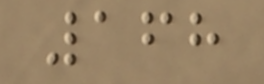168
